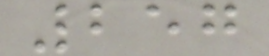257
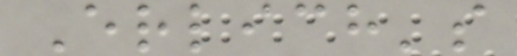Erlich's
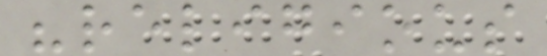"religious
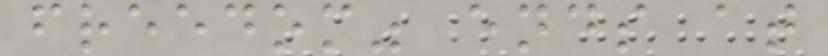freedom" ends at
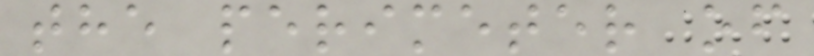the perimeter of
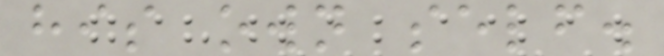his own self.
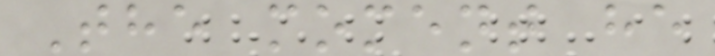The moment he
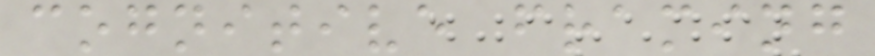cognitive framing
